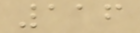116
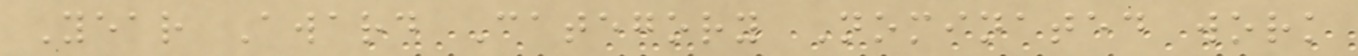Year Award Category Nominated work
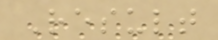Result
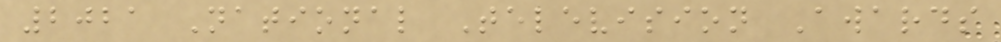2021 National Television Awards
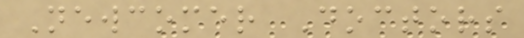Newcomer Doctors
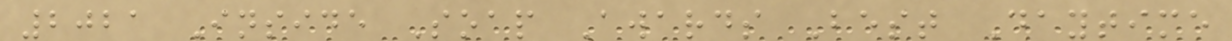2021 Inside Soap Awards Best Daytime
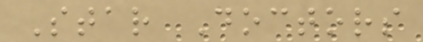Star Doctors
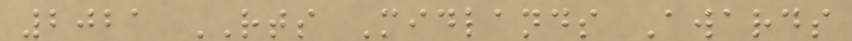2021 RTS Midlands Awards
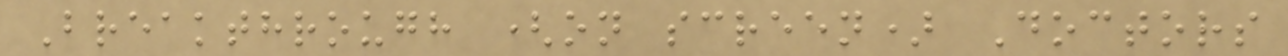Breakthrough (on screen) Doctors
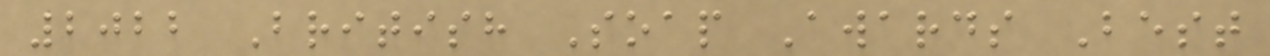2022 British Soap Awards Best
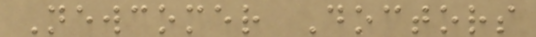Newcomer Doctors
